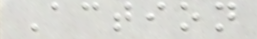Action
